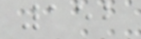152
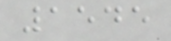1545
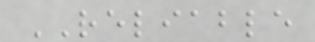RELIABLE
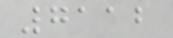7112
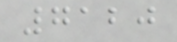7120
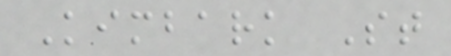Kimbark St
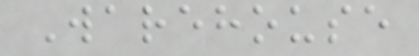Warehouse
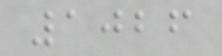1026
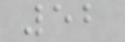52
